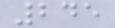245
